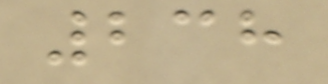238
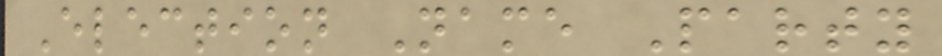Election Name Party
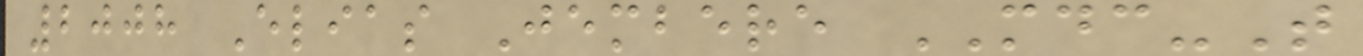2008 Elias Jembere MDC-T
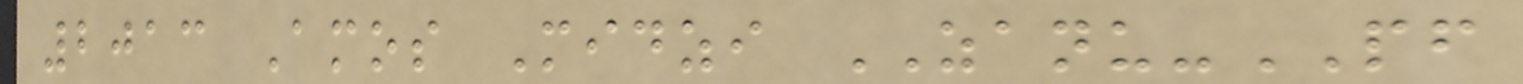2013 Amos Midzi ZANU-PF
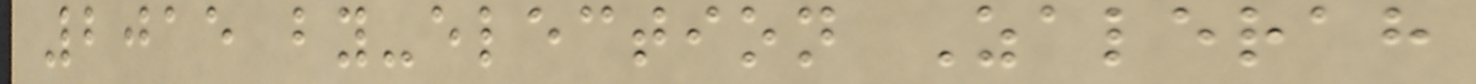2015 by-election Zalerah
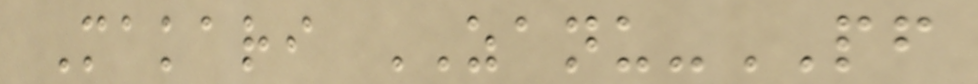Makari ZANU-PF
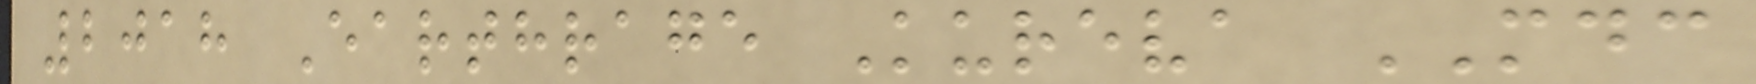2018 Earthrage Kureva MDC
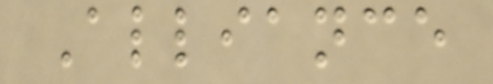Alliance
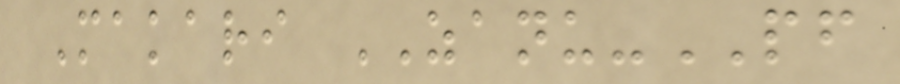Makari ZANU-PF
